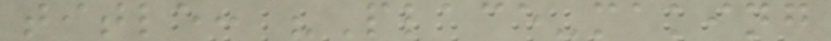title: "Place-making
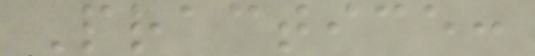Practice:
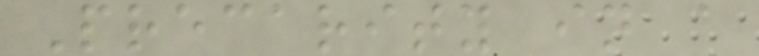Precarity in a
